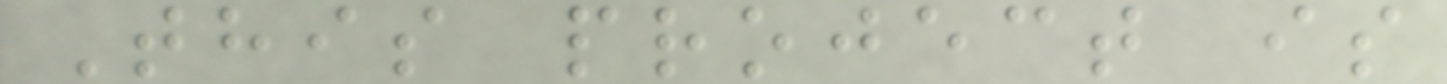This project is
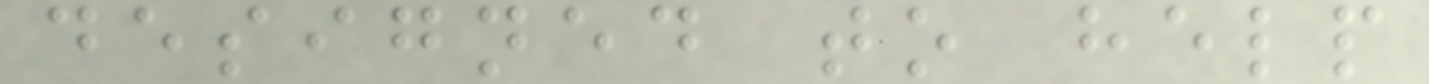designed to help
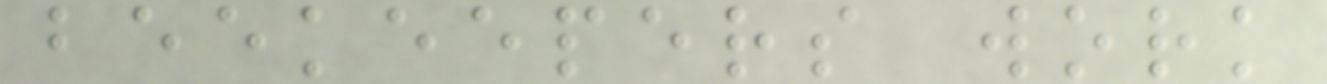beekeepers work
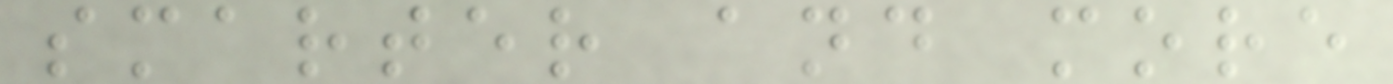smarter and more
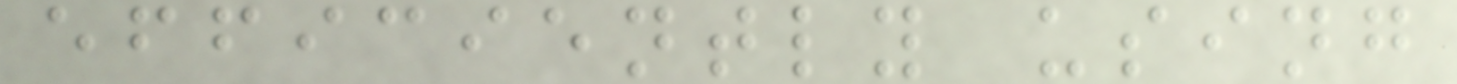efficiently using
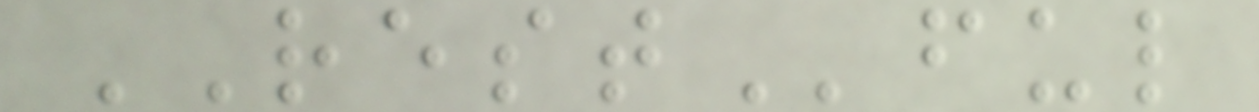RESTful
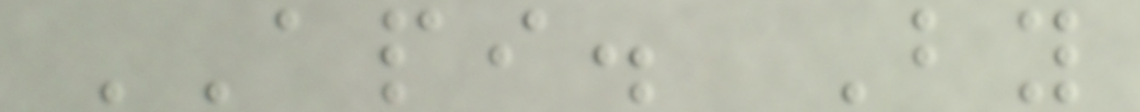API. By
